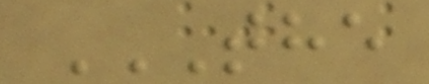THE
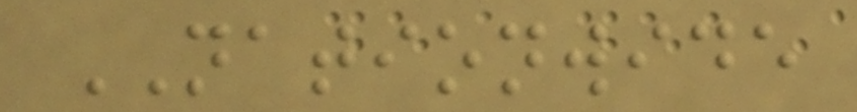NATIONWIDE
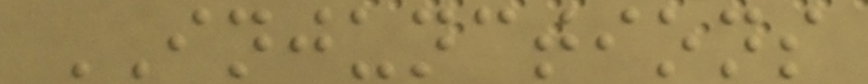INJUNCTIONS
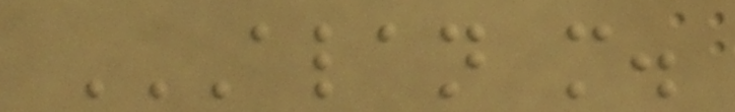ALAN M.
